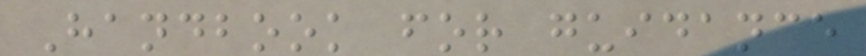Handbook for guidance
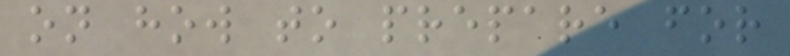on how to prepare for
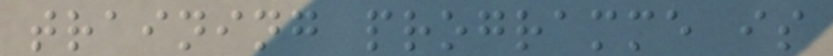training programme is
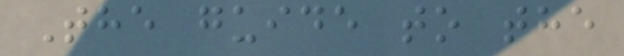The guide to the
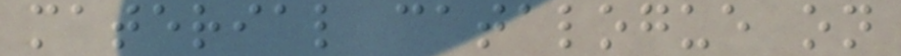material catalogue on
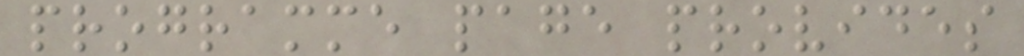programme page provides
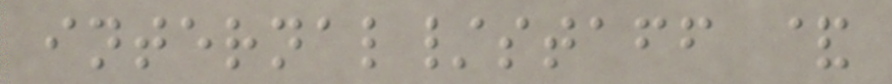internal/staff &
